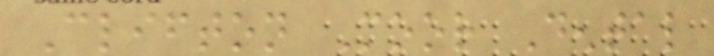Clifton Moor Dental
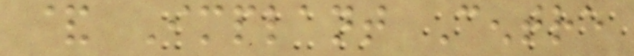& Implant Centre
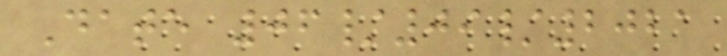Date 06/09/2021
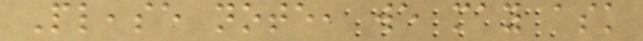Please note, we may ask
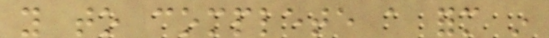you to complete a form in
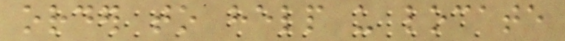order to help us locate
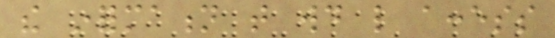the information that would like access
